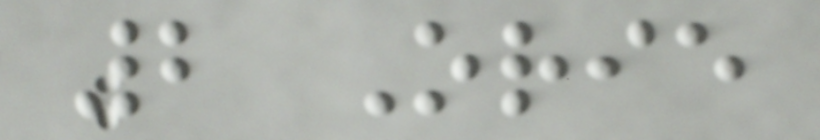2 Orie
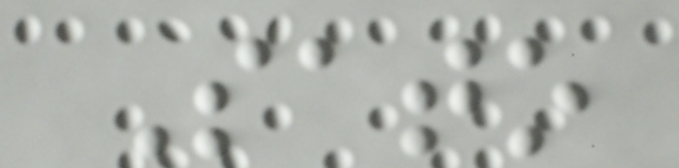Sato
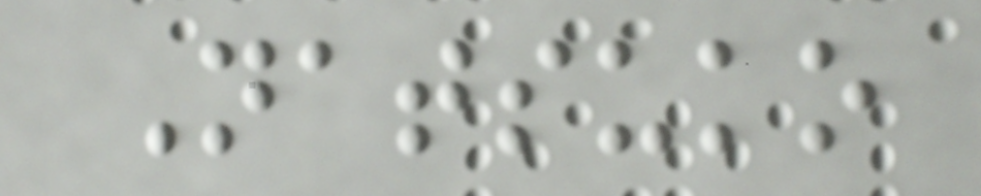Natsuko
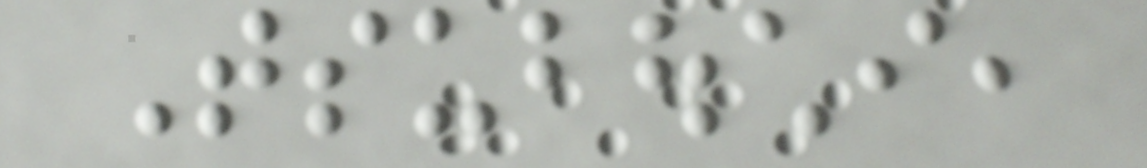Tsubouchi,
